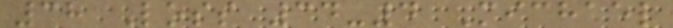38 Loss 34-4 Michael
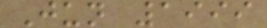Jun 1999
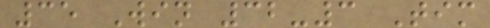35 Win 32-3 Tim
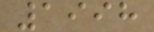1998
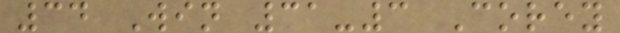34 Win 31-3 Corey
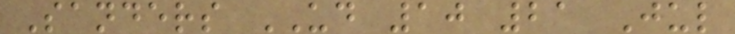Sanders UD 10 21 Jul
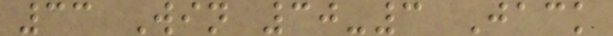33 Win 30-3 Jack
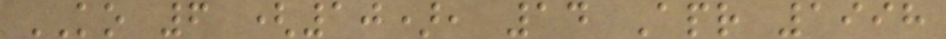KO 6 (10), 14 Apr 1998
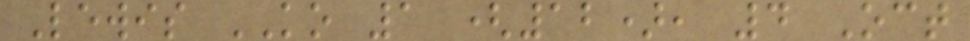Lewis KO 1 (12), 4 Oct
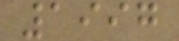1997
